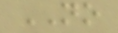NO
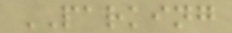PARKING
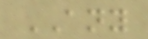ANY
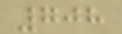708
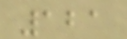121
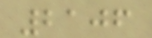2106
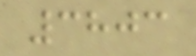3803
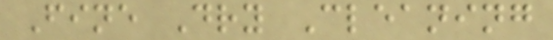Fine Dry Cleaning
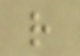r
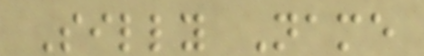Silly Name
